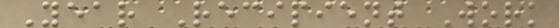Year Recipient Work
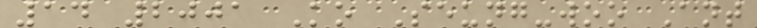14 2001 Ko Seung-woo Ant
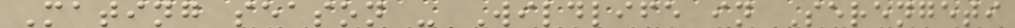Mating season - Wildlife in Serengeti
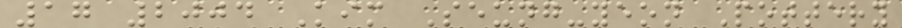17 2004 Kim Seung-yeon Pottery
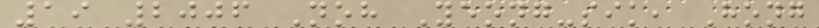19 2006 Noh Yeong-sik, Hong
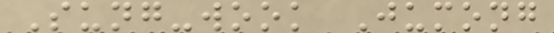Sung-wook Jumong
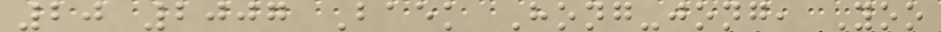20 2007 Baek Hong-jong, Yoo
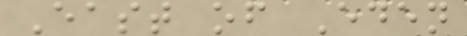East of Eden
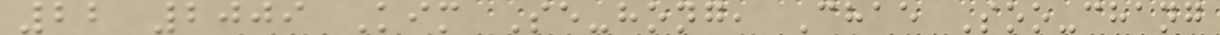22 2009 Kim Se-hong, Chae Soo-chang
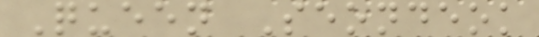Queen Seondeok
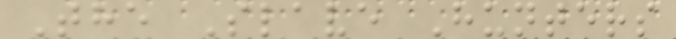The Slave Hunters
